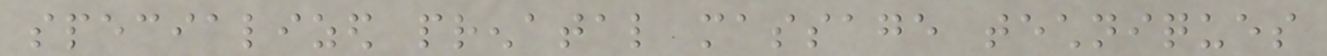specialized prenatal massage techniques
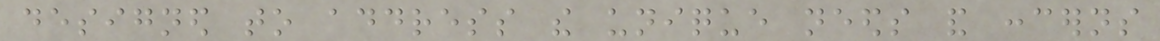designed to address the unique needs and concerns
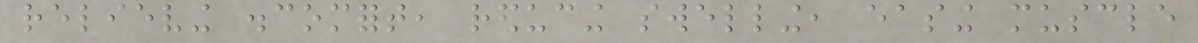relieving discomfort, reducing swelling, easing muscle
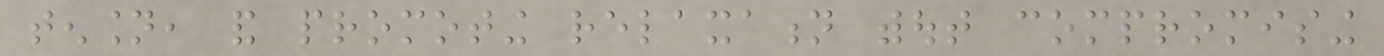tension, and promoting relaxation without compromising
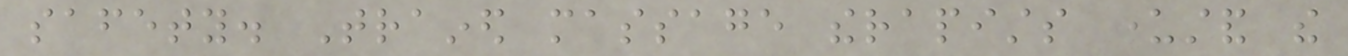safety. Trained massage therapists understand the
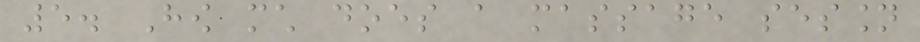5. How much does a massage session
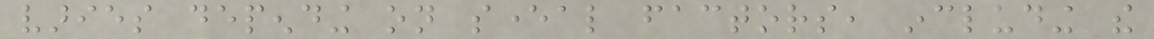varies depending on several factors, including the
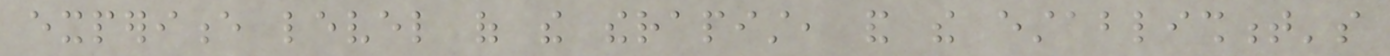experience level of the therapist, and the establishment's
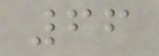66
